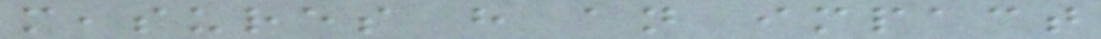measures have an impact
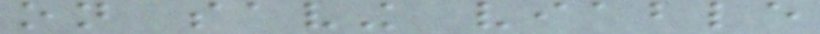on saving viable
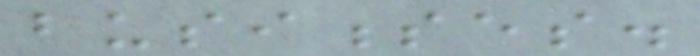businesses.
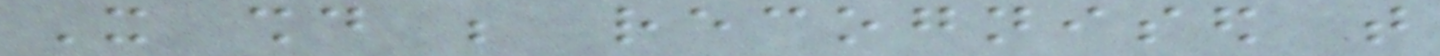It should be recognised that
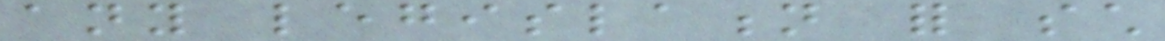any legislation for such
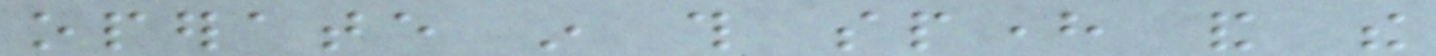operate in this sphere and the
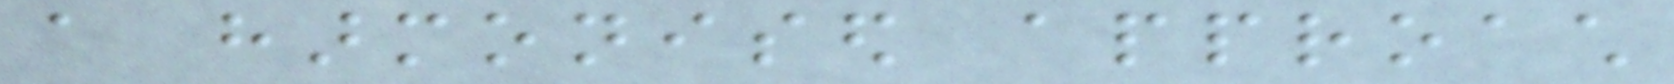a harmonised approach
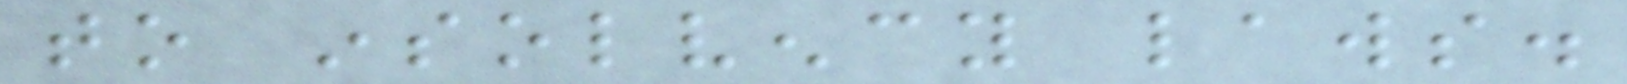to insolvency laws.
